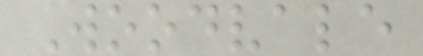Woodvale
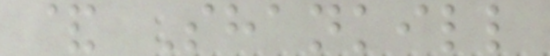& Shankill
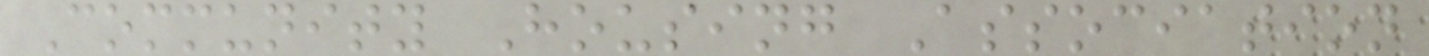Community Housing Association
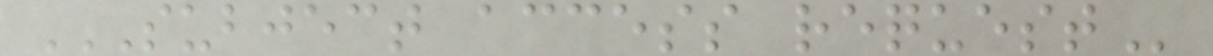SUBJECT ACCESS REQUEST
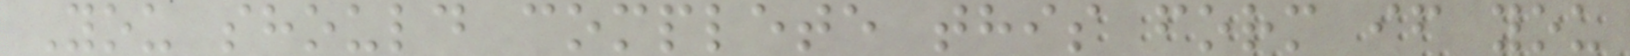You should complete this form if you
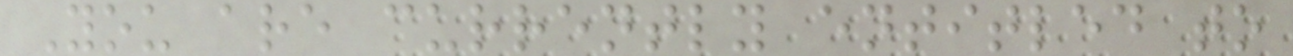You are currently entitled to
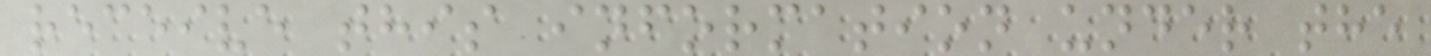receive this information under the
